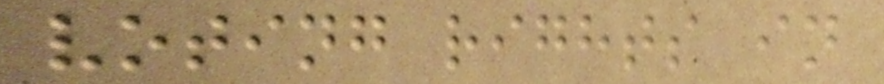voting rights in
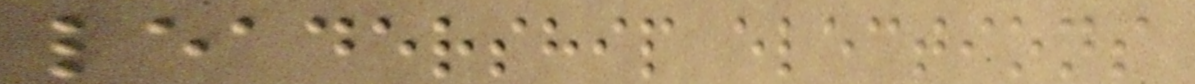leadership elections
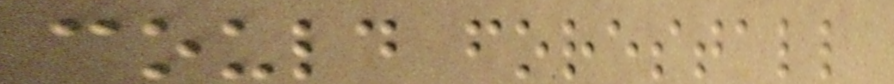could forestall
